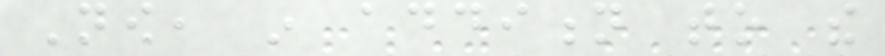Now, in addition to the
